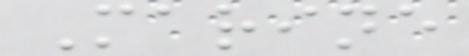Marine
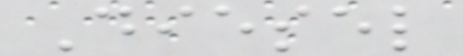Diesel
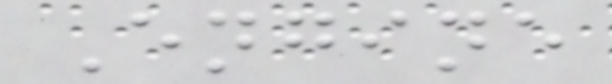Engine
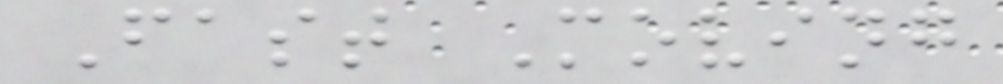Fast Moving
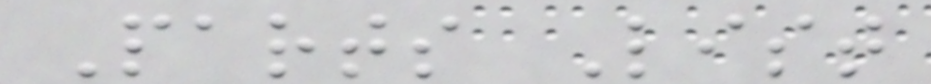Parts List
